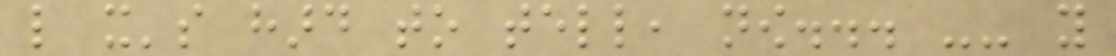like it's hard to tell, now... -- you
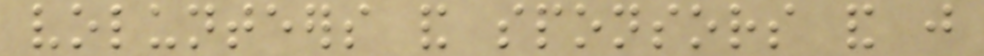volunteers and sponsors and just
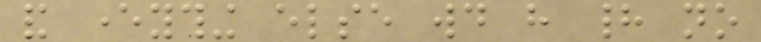and everything else would have had no
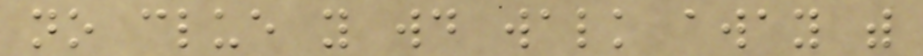no clue you would walk away with
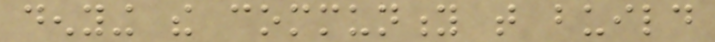denying the community that build
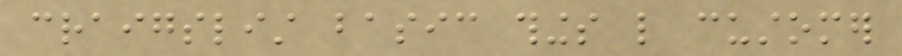craigslist basic things like customer
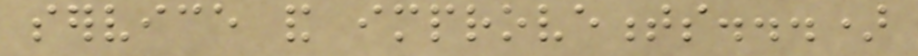service and improvements...)
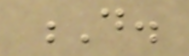D.
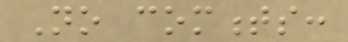No comments:
